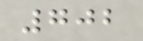702
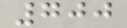700
